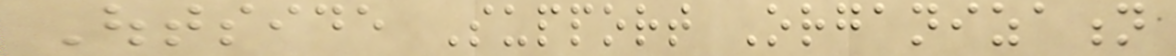Outside Support Organization
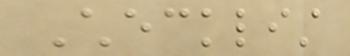Checklist
